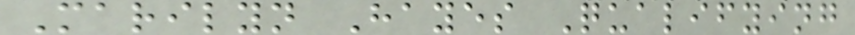Marilyn Hayes Qualifying
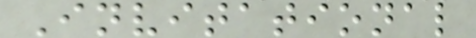Invitational
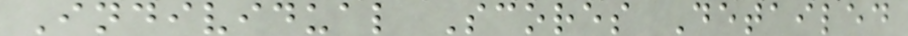Individual Scores Detailed
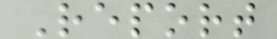Report
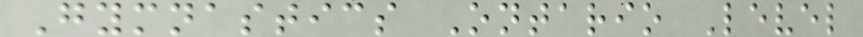Gymnastics Ontario Level
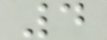4
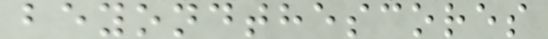beyondthescores
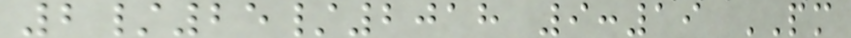2/25/2018 9:19 PM
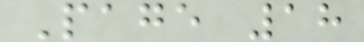Page 18
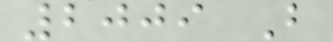2009 B
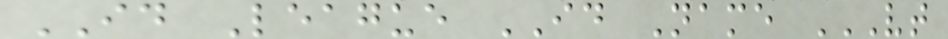ID League ID Name VT
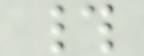#
